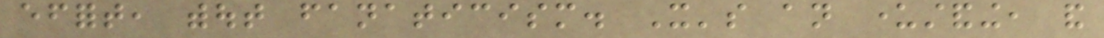effort, without fanaticism. It's an understanding, and
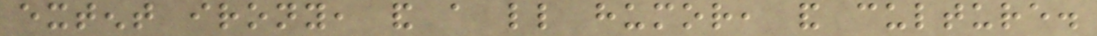extent irony, and a little humor, and culture.
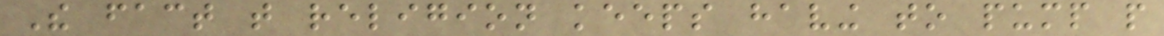The fact that religion keeps having to pump people
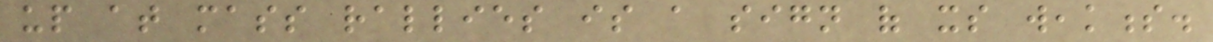up at mass rallies is a sign of its weakness.
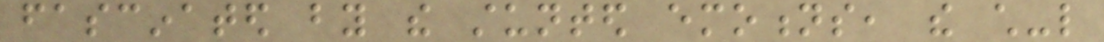fascinated by the stunted emotions, the child-like
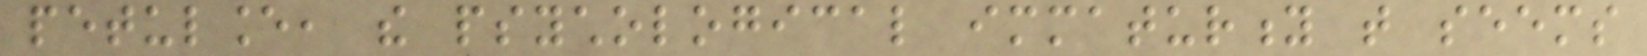petulance, the psychological immaturity that seems
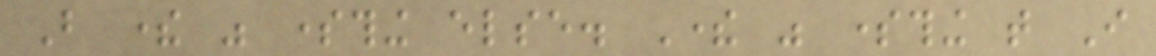But there was something else. There was something that I
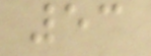53
